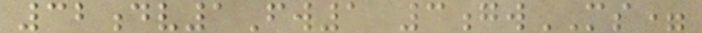32dv1Fw1 3gwMS=
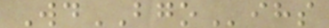WdBGOihs
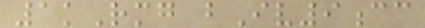1kRmg bIv9cc
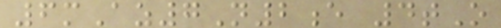6mAz7N2e 4tO
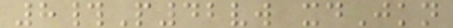8#P42vw xdJkn
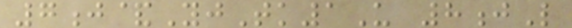7j&YjTk1U 8jL
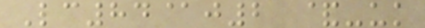Lc84@j2 &-uk
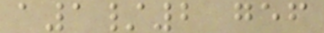a1/2 gef
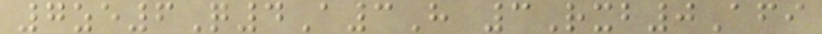7ze6Q4A3H 3Rxb0Afi
